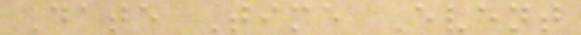Date Time Event
